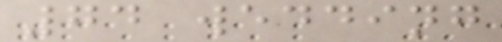74 wedding
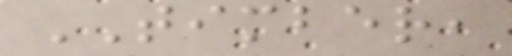TIMBER,
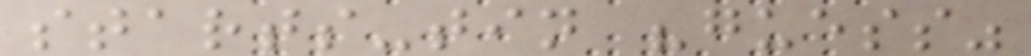starts-tin "guess"
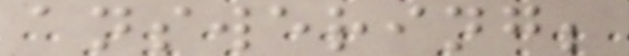answering;
